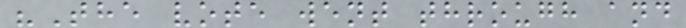"The vote went through and
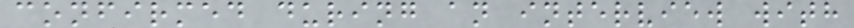confirmed during an interview with
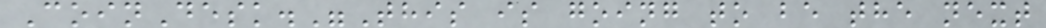CoinDesk."This is going to be the next
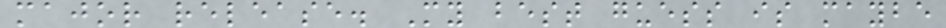major release. My best guess is maybe
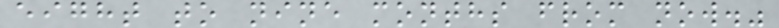eight to nine months from now."
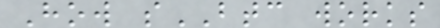How sBTC works
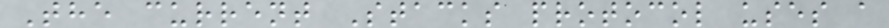The current Stacks protocol uses a
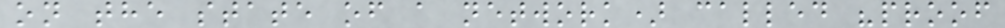on the state of a network) called "proof
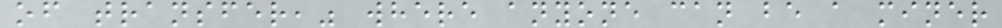of transfer," where anyone can be a miner
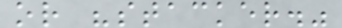or "stacker."
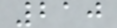210
